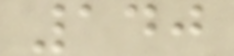140
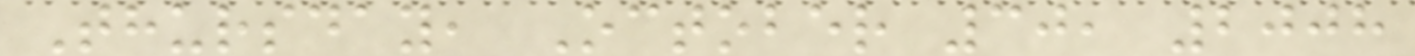Thursday, October 30, 2008
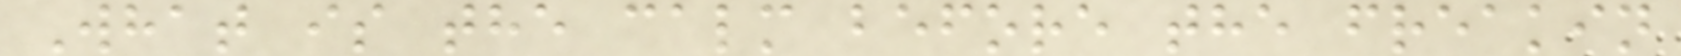What is the calm before the freakin
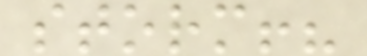storm!?
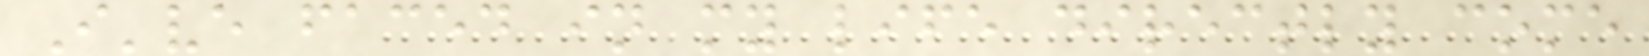I've faced in my life directly come
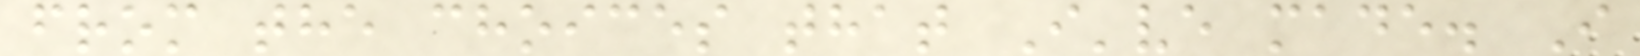from the choices that I've made. I
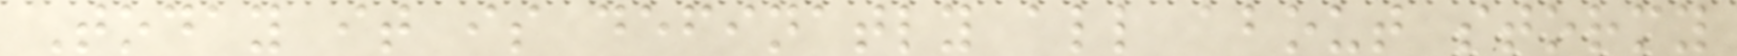Today it is definatly all about stormy
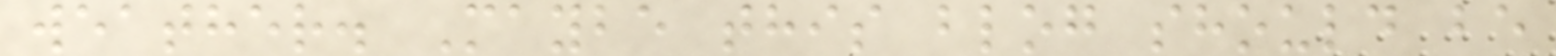weather. Maybe this blog should be
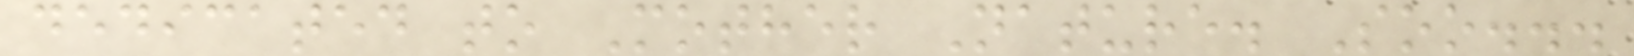dedicated to Mother Nature. Soo...
